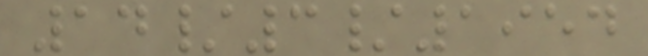14/3/1954
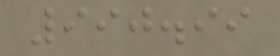990.99
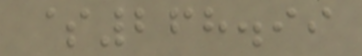$268.99
